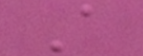A
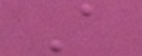A
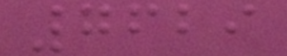7629
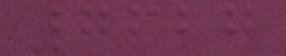7627
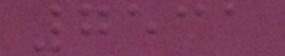7531
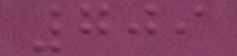709
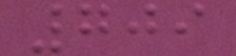709
